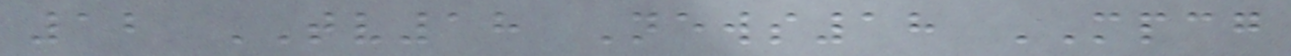12 TV18 News18 MPCG
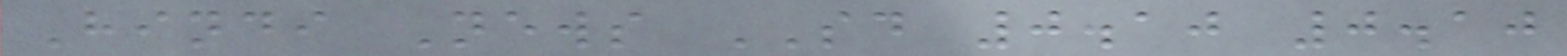Hindi News SD 0.10 0.10
